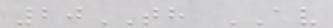20TH AV
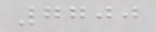7700
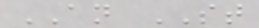AN ST
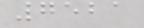7521
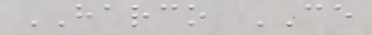HARCO CE
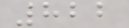822
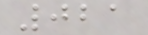021
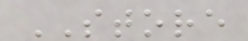STORE
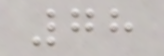78
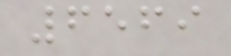6569
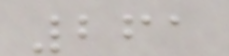261
